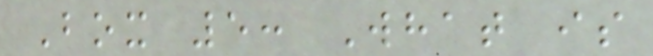Box 5: What is
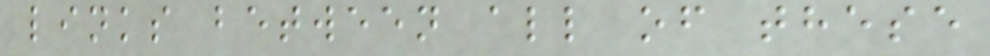links between all of these
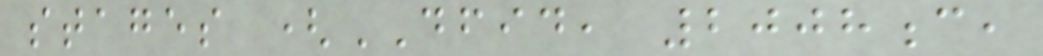stages (DFID, 2008c,
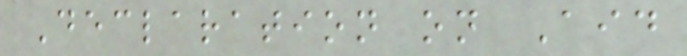Declaration on Aid
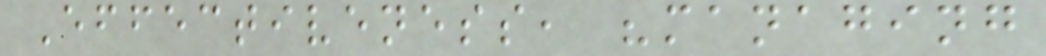Effectiveness, "managing
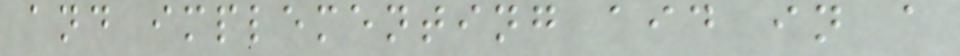and implementing aid in a
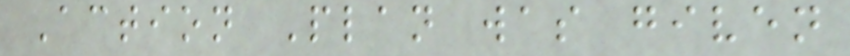Action Plan was given
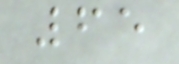65
